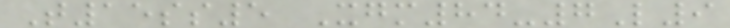T15ss5 Xgm84-7L9
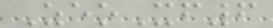ZeoXf6
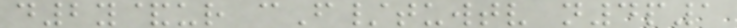d2y&ur cF/tuwtv n4p1
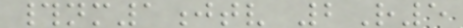#nm1jtv 2R5
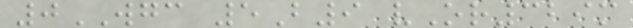0WGC 5B9 vOr329m
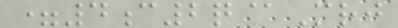=4c2q@Mrj
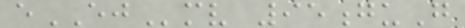eEJmv 95guG
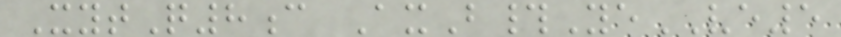XytQ8c AxB#YeVE5
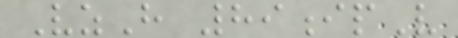VzH 89ipV
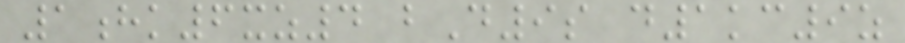1hk6xz4 bD9s d1kc9z
